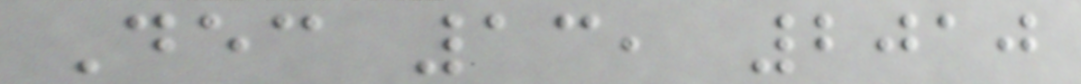Dec 13, 2010
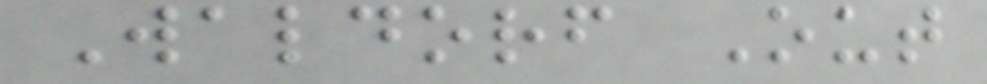Waldorf Out
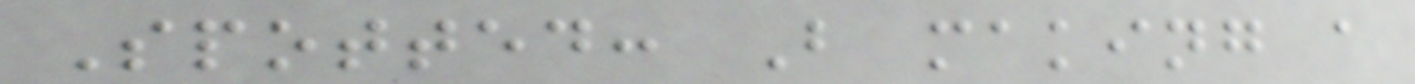Spotted: B making a
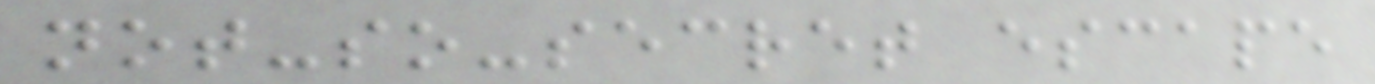not-so-secret escape
